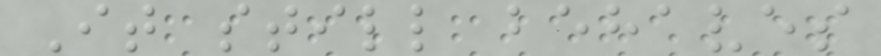It still behaves
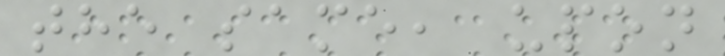the same, upon
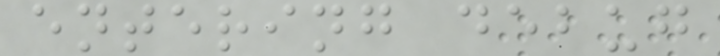entering debug
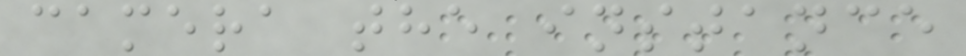camera the instance
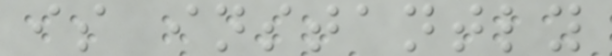is instantly
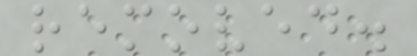removed.
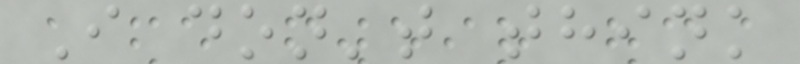I don't think
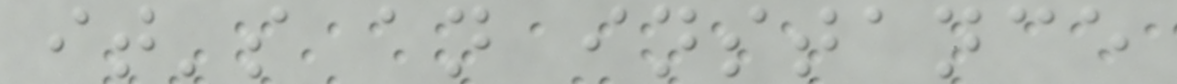it's an instance
